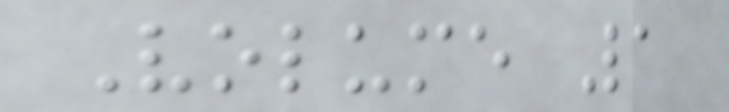Volume 1
